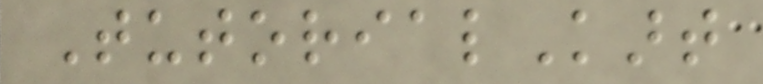TutorialKart
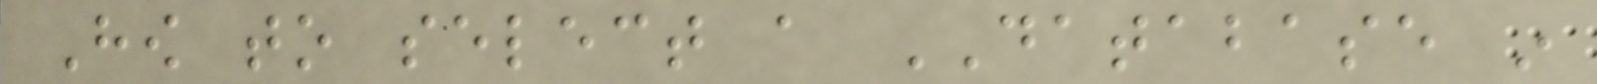How to select a DATABASE in
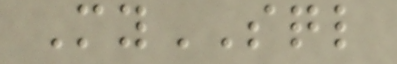MySQL
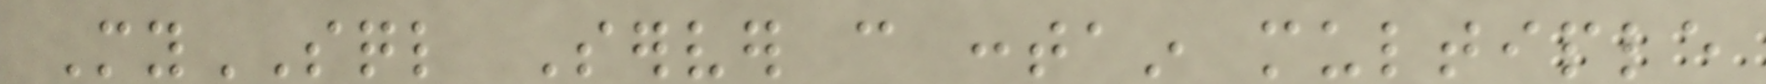MySQL Server can contain multiple
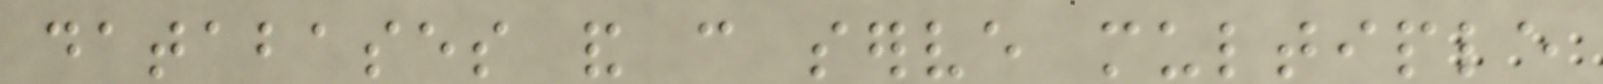databases and can serve multiple
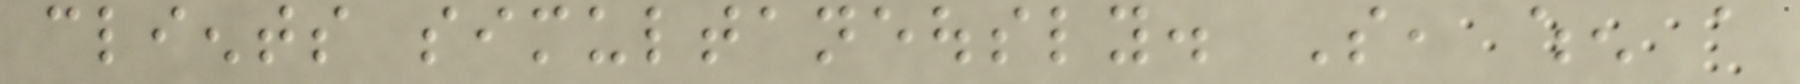clients simultaneously. So, when a
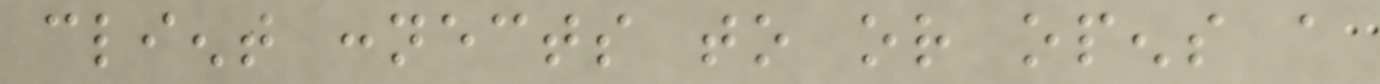client connects to or opens a
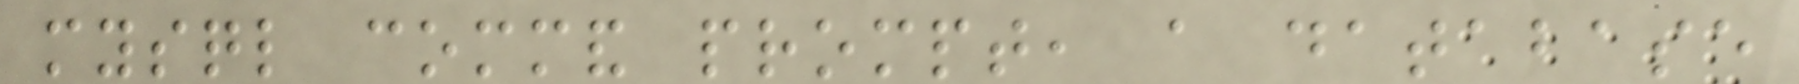mysql command prompt, a database
